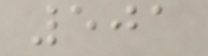501
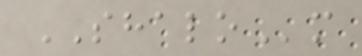SHALOm
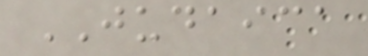JUDAICA
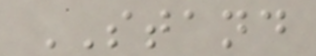STAND
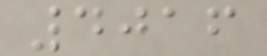4016
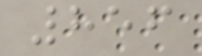856
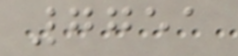7751
